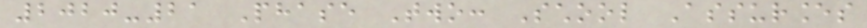2020-21 Phase Two: School Assurances
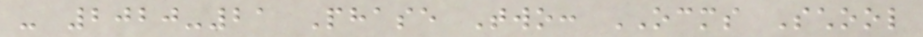- 2020-21 Phase Two: OCMS School
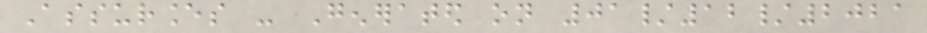Assurances - Generated on 01/12/2021
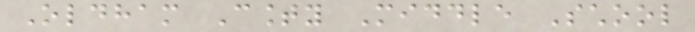Oldham County Middle School
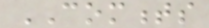COMMENTS
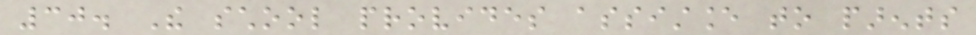30. The school provides assistance to parents
